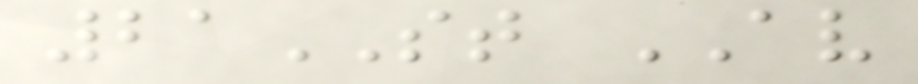21ST AV
